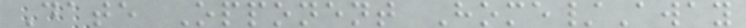Date Opponent Home/Away
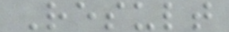Result
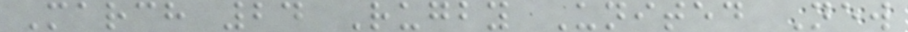March 24 Rugby United New
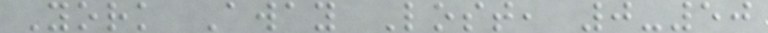York Away Lost, 0-50
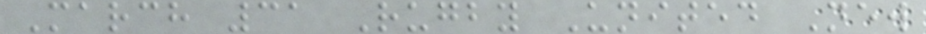March 31 Rugby United New
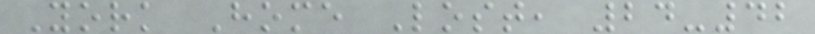York Home Lost, 24-42
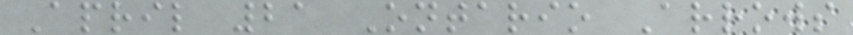April 21 Ontario Arrows
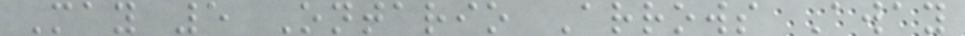May 5 Ontario Arrows Away
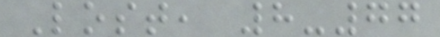Lost, 8-77
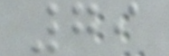79
